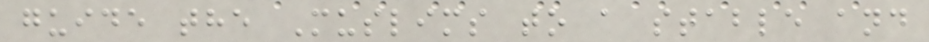guide the Muslims to a stable and
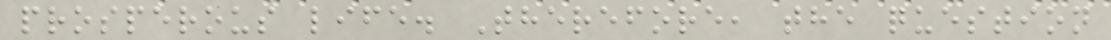prosperous life. Therefore, the question
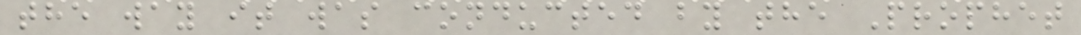the way it was conducted by the Prophet
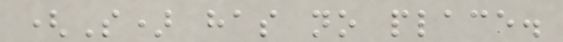(S) has no place.
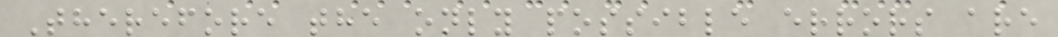Therefore the only possible errors are
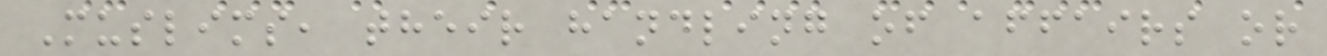Muslims, their handling of affairs or
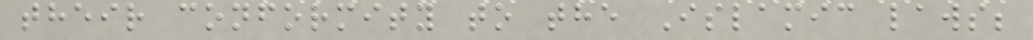their conformity to the Islamic laws;
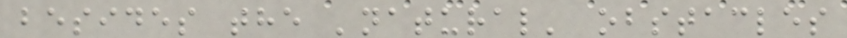besides the 'natural' obstacles
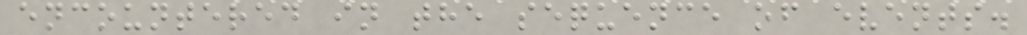encountered in the sequence of events.
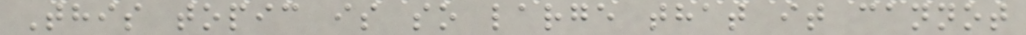This topic is so large that it cannot
